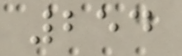254
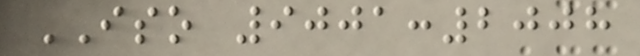ISO 9001:2008
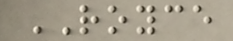ROYCE
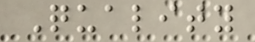Quality
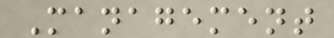Management
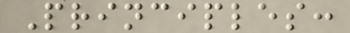Principles:
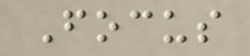Focus
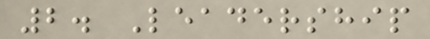2. Leadership
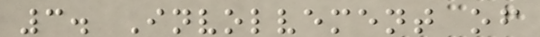3. Involvement of
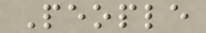People
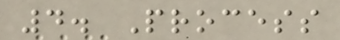4. Process
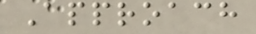Approach
